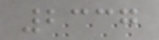2337
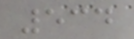534
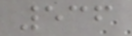536
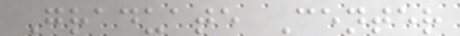Graduate Center
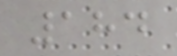184
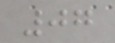07
